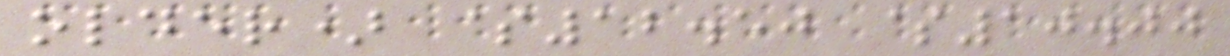older) $12.50 $10.00
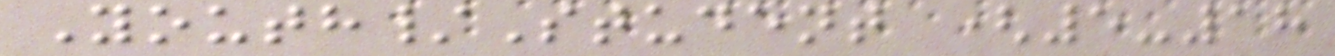Youth/Student (5-18
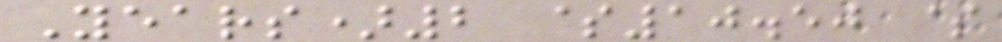Years)2 $10.50 $
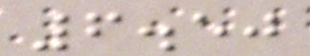6.50
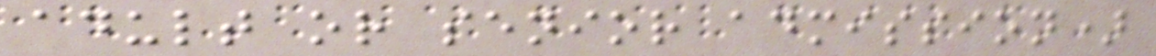adult or senior admission)
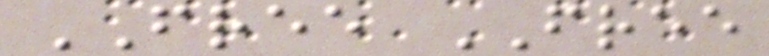FREE FREE
